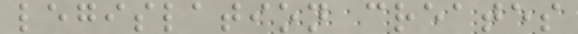legislation creates
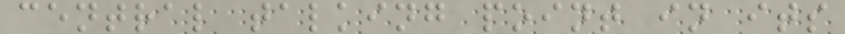central talking point in its
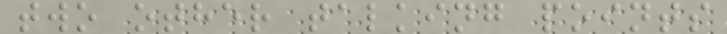two other talking points
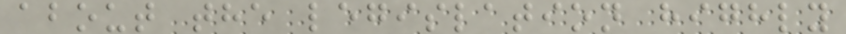about the legislation highly
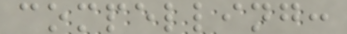compelling:
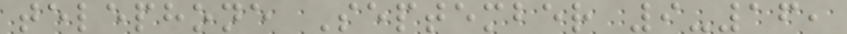telephone September 9-16,
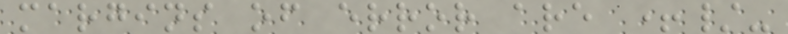margins of error are +/-
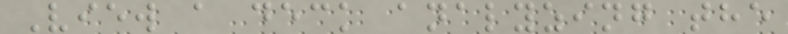View a deck analyzing the
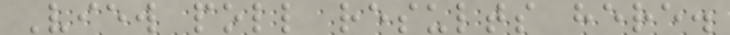View poll results here.
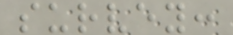survey:
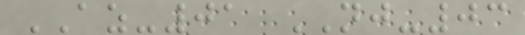AZ-01 NJ-03
